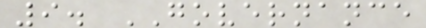9. GOVERNANCE
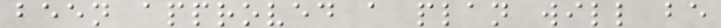been approved a plan will be
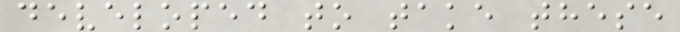developed to take these
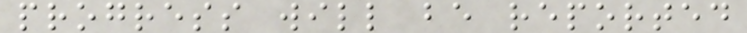progress will be reported
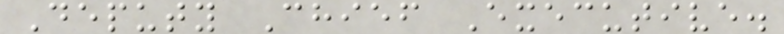Deputy Chief Executive.
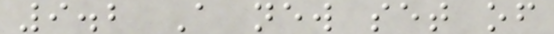9.2 A new set of
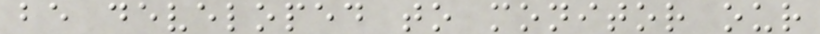be developed to monitor our
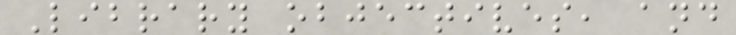Library objectives, and
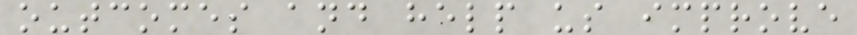outcomes and help us improve
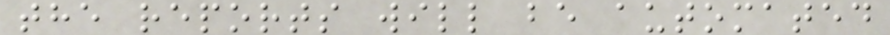the reports will be automated
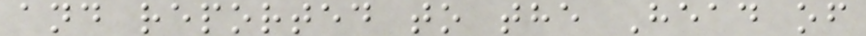and reported to the Head of
